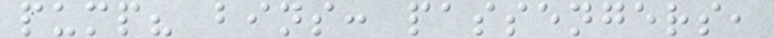pump? bins: passengers,
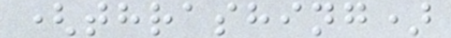(thrashing)
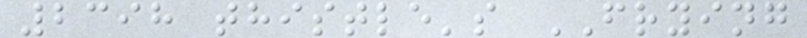2398 thistle's FRYING
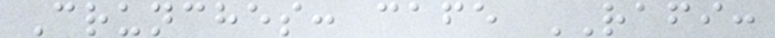Crunches: cafe RAFI:
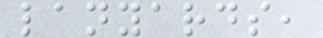lanyards,
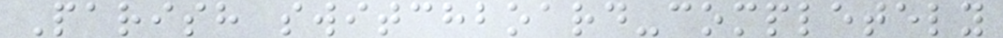Parish switchboard-completely
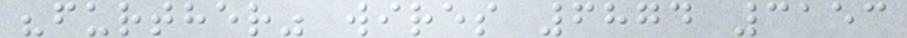"further" wires 6874 3153
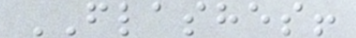FLASHES!
